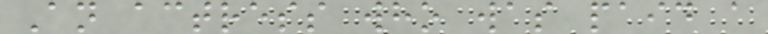An actress who was paid a
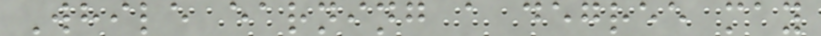While earning a degree may
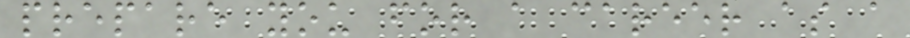prepare you for a career as a
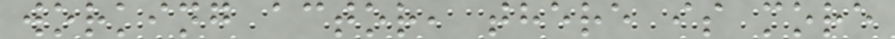working actor, there is more
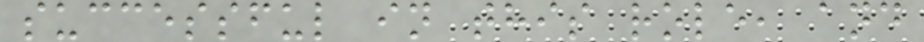successful in this role, and
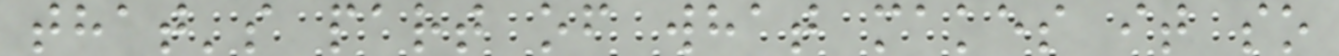that's part of what makes it so
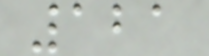121
